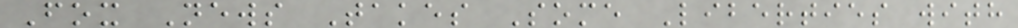Fox News Takes Some Liberties with
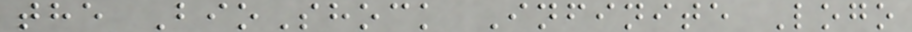the BioShock Infinite Logo
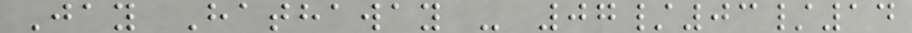Jay Hathaway - 07/03/14
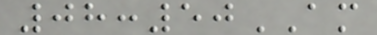08:50AM
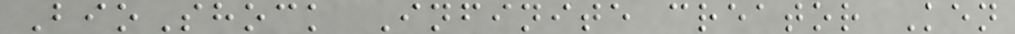BioShock Infinite creator Ken
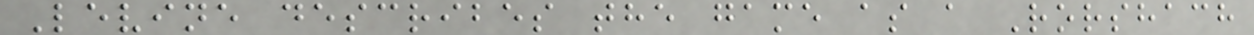Levine describes the game as a Rorshach
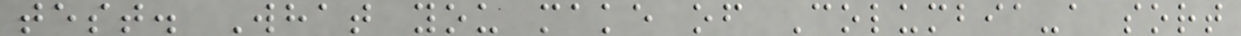test. What you make of Columbia-a sort
